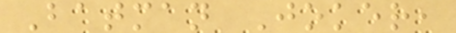Batman Joker,
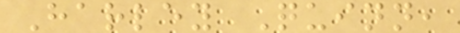Harley Quinn,
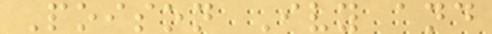Poison Ivy and
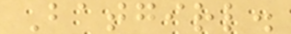Batgirl.
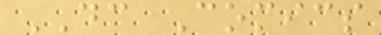DC Comics
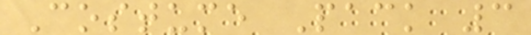Costume Pack 3
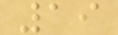19
